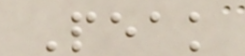Peak
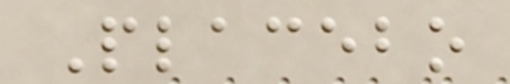Placebo
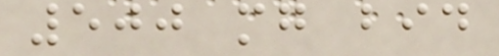500 mg bid
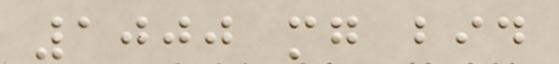1000 mg bid
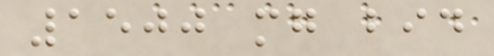1500 mg bid
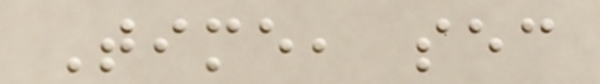Time, sec
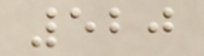520
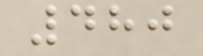480
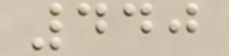440
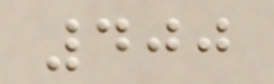400
